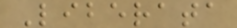Liberata
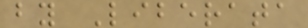by Liberata
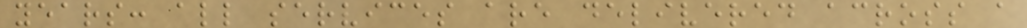years: all services are delivered across a
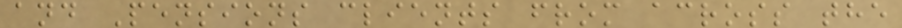and Pensions clients from across the
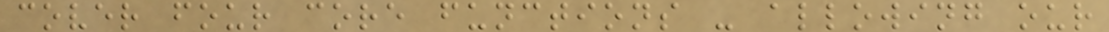cover four core functions - allowing our
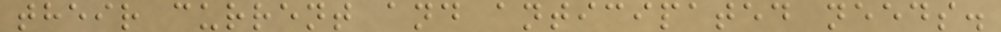their current and anticipated needs.
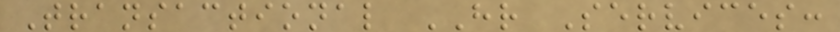Transactional HR Services:
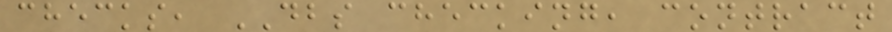checks, DBS checking, contract
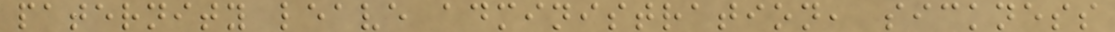paternity leave administration, sickness
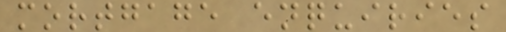mortgage enquiries
